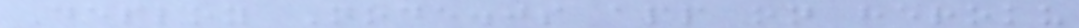Deploy Node.js app on heroku
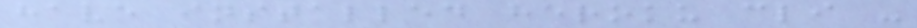have installed heroku cli -
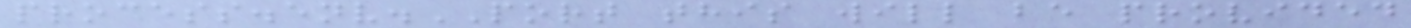process.env.PORT this will be provided
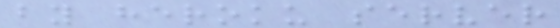by heroku server
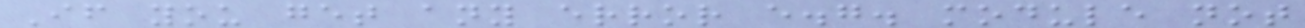If you get any error e.g. module not
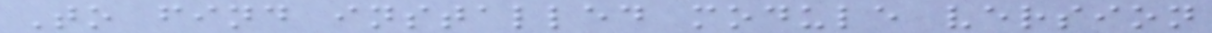To find installed module version
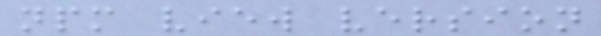npm view version
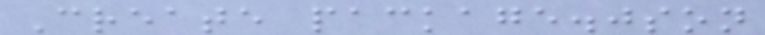Create package.json
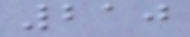210
